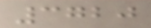3720
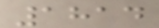1814
